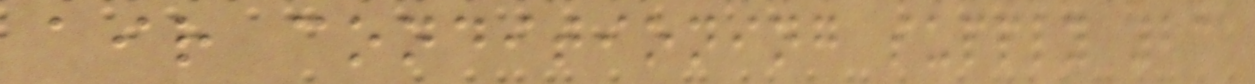air conditioning supply 23
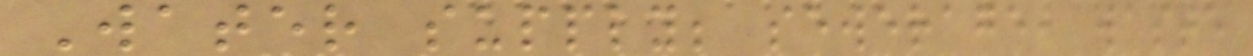Water supply; sewerage, waste
